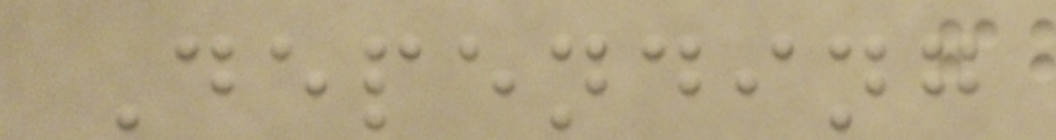Depending
